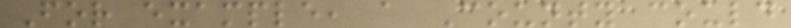For example, a County could
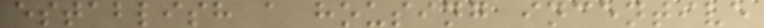establish a housing incentive
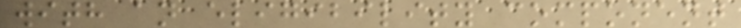with an eligibility component
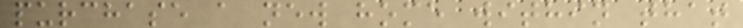purchase a new home within that
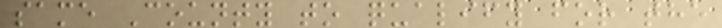same County to qualify for the
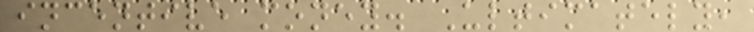incentive money. Ultimately,
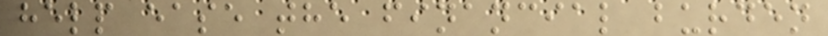help ease the financial burden
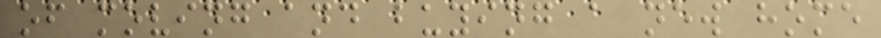of moving and buying a new home
